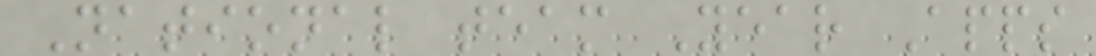National team Year Apps
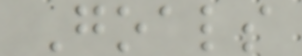Goals
